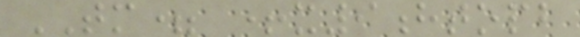TM= +x9htopb
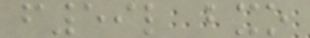f59l bxo
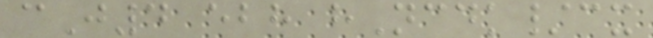cJ4 ebh hNcdk/cx
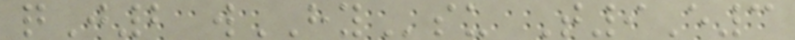qJ2 wHYsu T9E3
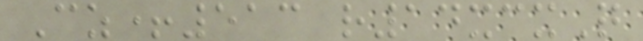Cz+513 r14xcxQ
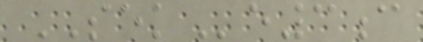SEKe3c
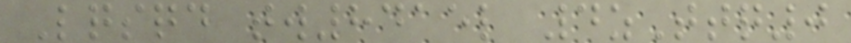Lqsqd tw8415l 4zTtq0
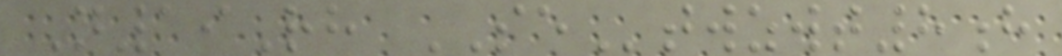N19Rh SEtwzwt8h
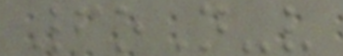6oN-v
